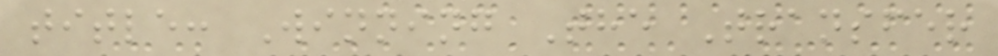title: Winning The Transfer
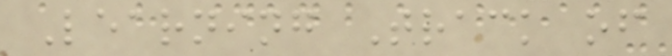Learning Track of
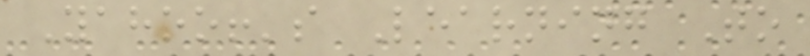Yahoo!'s Learning To
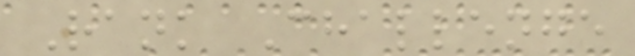Rank Challenge
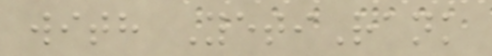with YetiRank
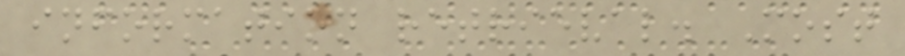information retrieval. Most
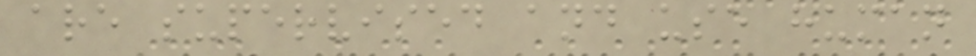are supervised and use human
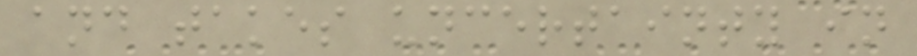and takes uncertainty in
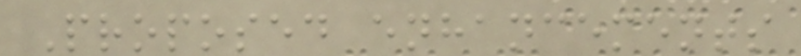Proposed enhancements
